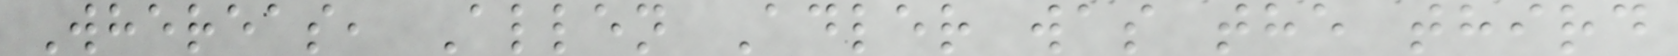Whereas, Allen Adler was the third
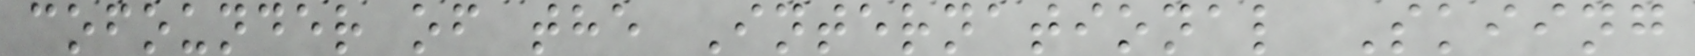cofounder of the International Skiing
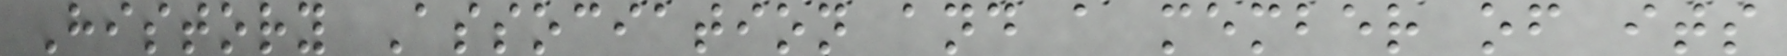History Association and a member of its
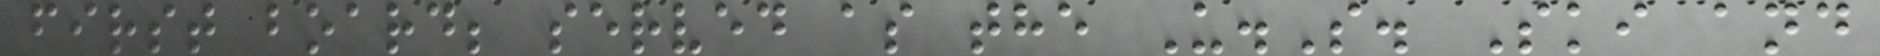first board; served as the U.S. Ski and
